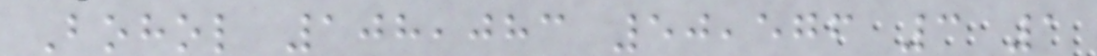Bohol 108,083 50,576 3 1
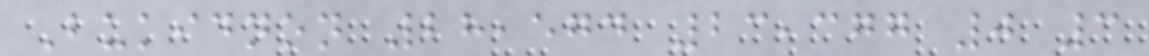Bukidnon 28,574 23,377 0 3
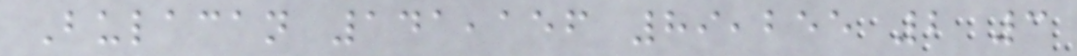Bulacan 141,156 89,255 2 3
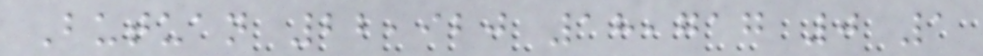Butuan 22,920 18,717 0 1
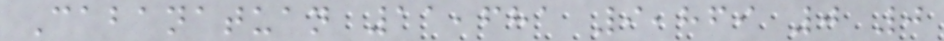Cabanatuan 11,681 9,869 0 0
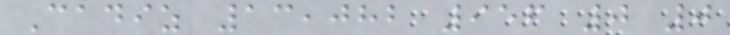Cadiz 13,082 956 0 0
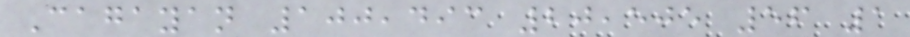Cagayan 100,493 20,505 56 1
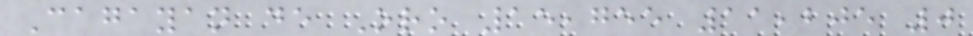Cagayan de Oro 15,755 11,205 0
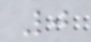0
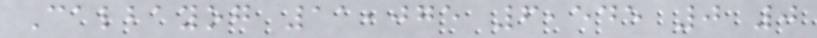Calbayog 11,075 6,545 0 0
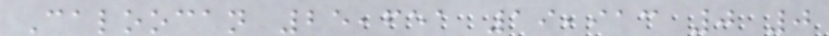Caloocan 25,651 19,913 0 0
